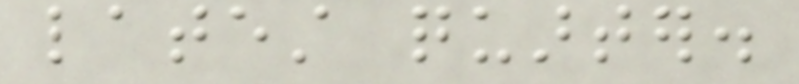latest quarter.
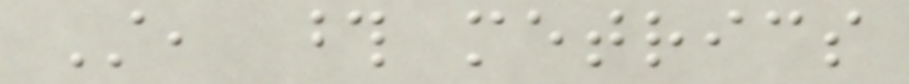Still, those metrics
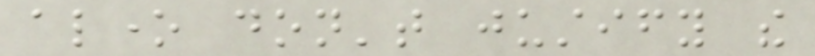alone don't justify the
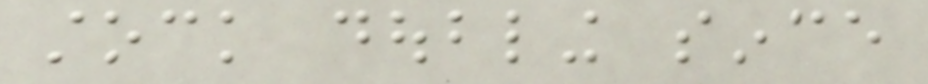stock doubling since
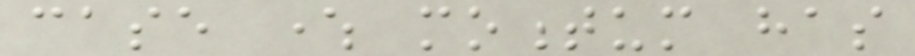case where momentum has
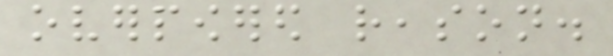overpowered reason.
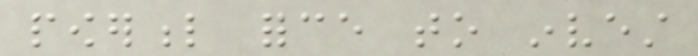powerful force to invest
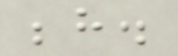behind.
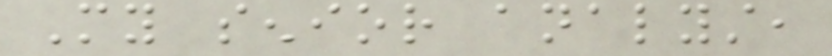My senior analyst,
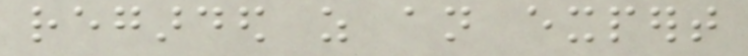regarded as an expert
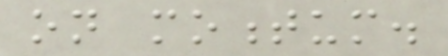on momentum.
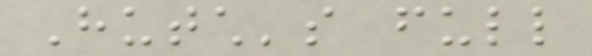Hutch's full
